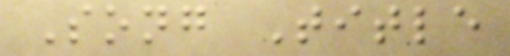Song Title
